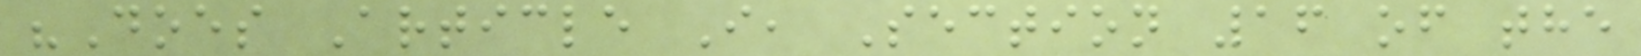"Does Article I, Section 16 of the
